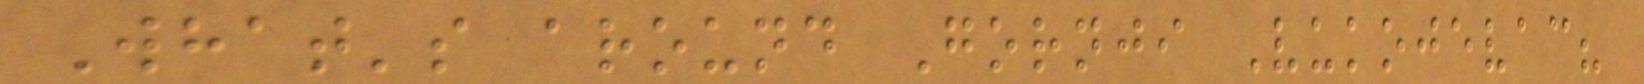What's around Gornji Vukojevac?
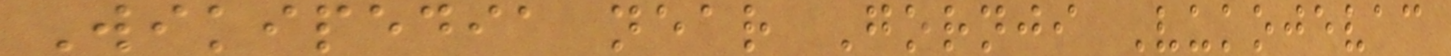Wikipedia near Gornji Vukojevac
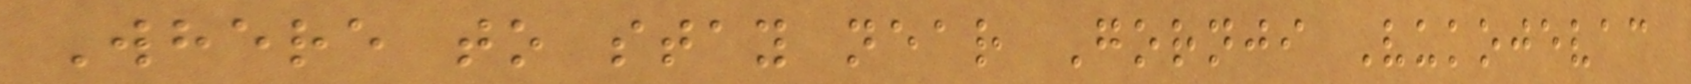Where to stay near Gornji Vukojevac
